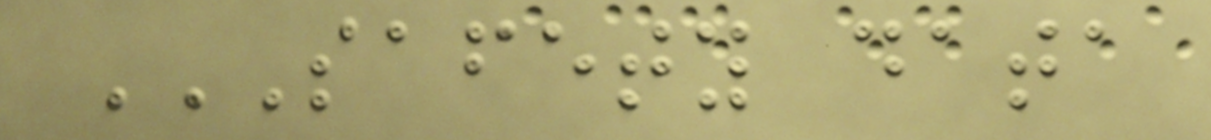SAFETY DATA
